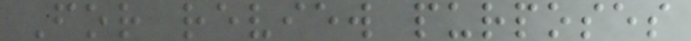For review purposes
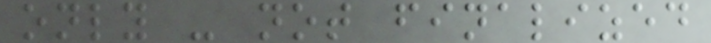only - not finalized
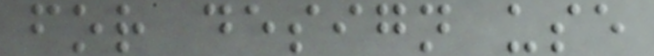for design use
